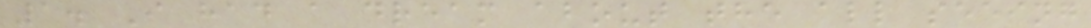1. I had a dream about the all seeing
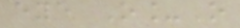eye O_O
